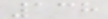138
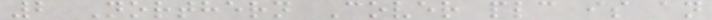2 Northern Cover plc is an
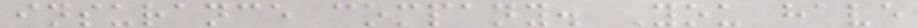insurance company. You have
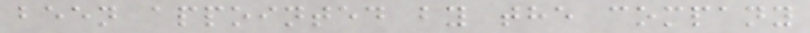been appointed by the company
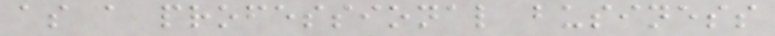as a professional business
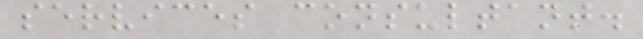services consultant.
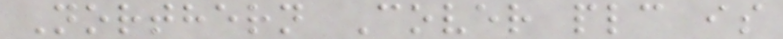Northern Cover plc is
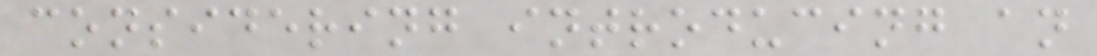considering introducing an
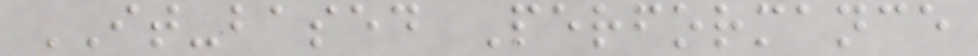IT-based Performance
